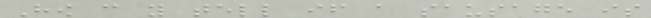How can you tell if a sausage is
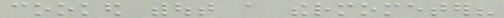cooked without a thermometer?
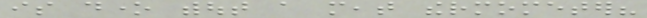is done without a meat thermometer?
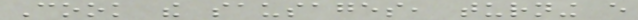Cook the sausages, turning every
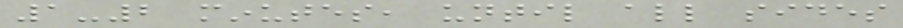1-2 minutes, until all sides
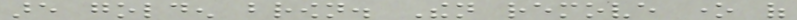are golden brown. Then remove one of
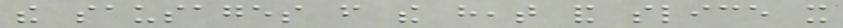the sausages from the heat and slice it
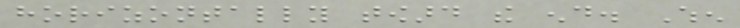horizontally toward the end. When
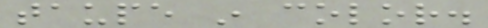taupe in color.
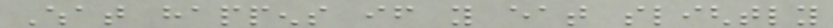What happens if you eat slightly
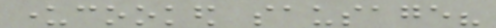undercooked sausage?
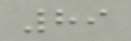89
